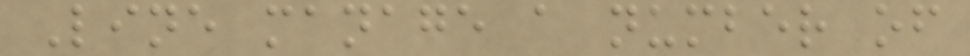Line manage a number of
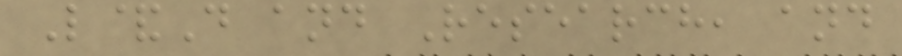L&D and Research, and
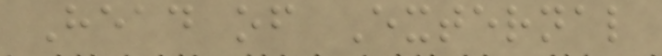Head of External
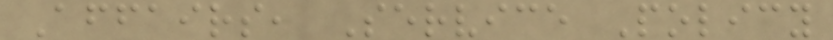Affairs, Service Policy
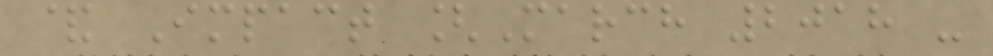& Impact [March 2018 -
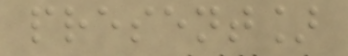present]
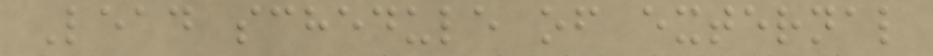Lead schedule of external
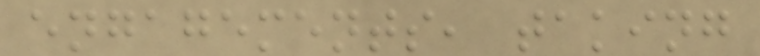engagements, taking
